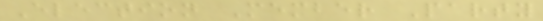Election Member Party
